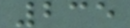235
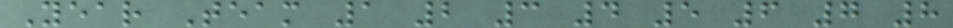Year Team 1 2 3 4 5 6 7 8
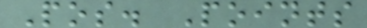Pos. Points
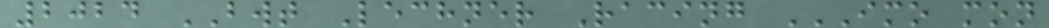2024 BWT Lechner Racing IMO MON
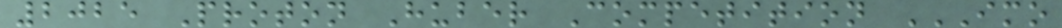2025 Proton Huber Competition IMO
